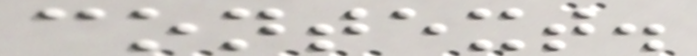context.
